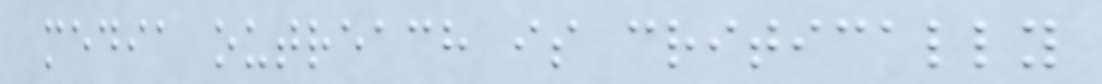media outreach is critically
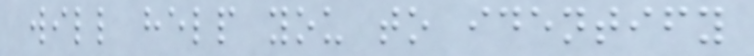will help you to identify
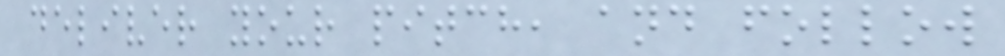deliver your pitch, and follow
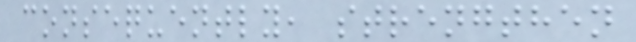consequently, strengthen
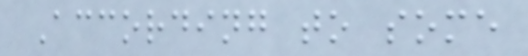According to some
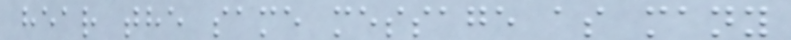hear the same message as many
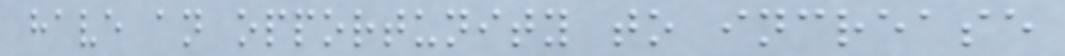have an opportunity to increase
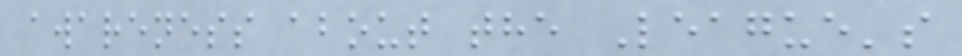awareness about the League's
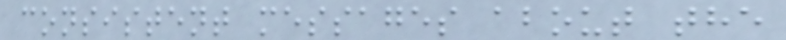consistent messages about the
